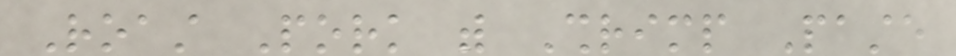Roast Pork with Shrimp Paste
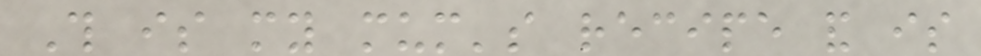This is my mum's recipe and is
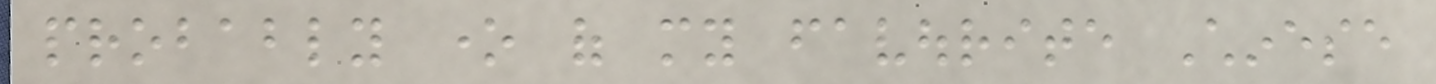probably one of my favourite Chinese
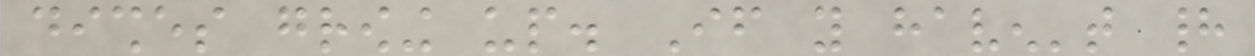dishes growing up. If you haven't had
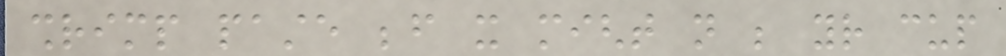shrimp paste before it might not be your cup
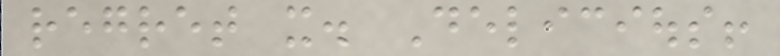regret it. Delicious!
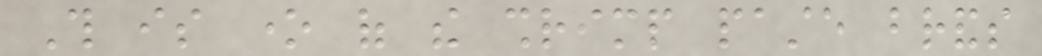This is one of the shrimp paste brands
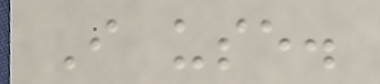I use.
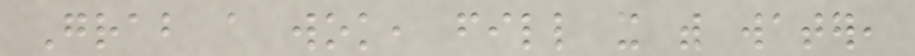Grab a wok, fill it with water,
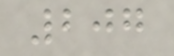207
